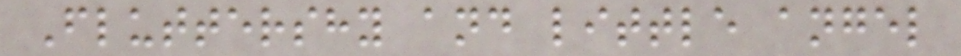Fluttershy and little angel
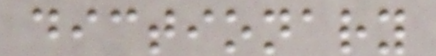dictionary
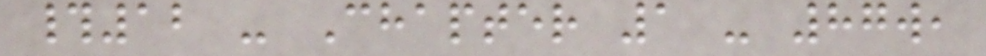#12 - Chapter 1 - 87w,
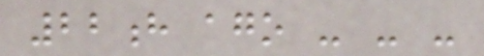22h ago - - -
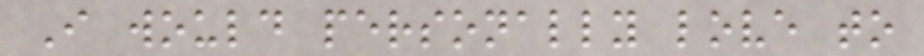I would personally love to
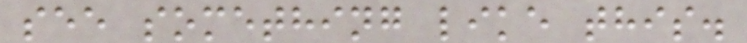see something like this.
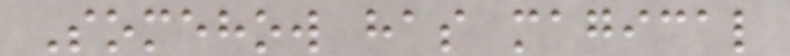Somehow has magical
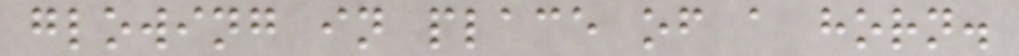glowing in place of a horn.
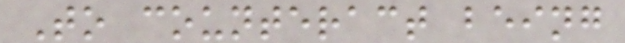To counteract being
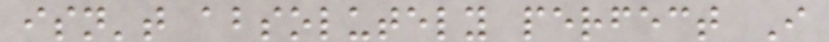isn't absolutely perfect I
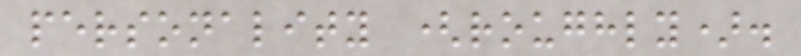personality (roughly).
